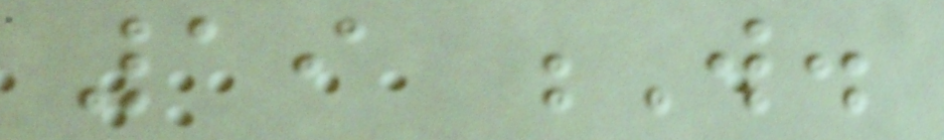19 W.
